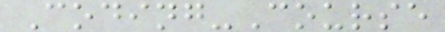Coding-Course
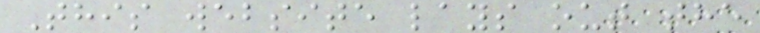This website lays out the
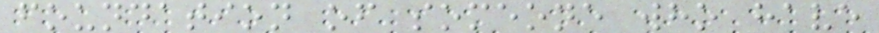foundation of someone who have
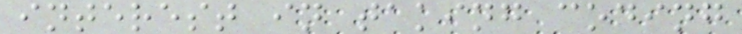interest in taking coding
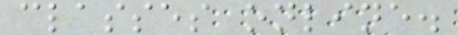classes online.
